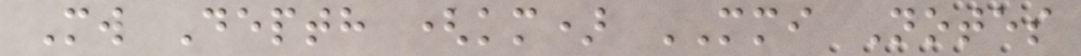Mw Depth (km) MMI Notes
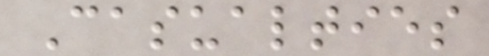Casualties
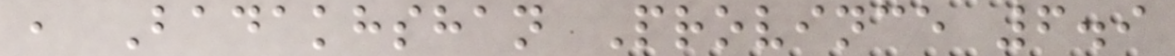, Badakhshan Province 6.9
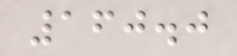160.0
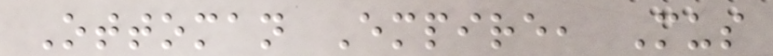Ottoman Empire, Mus
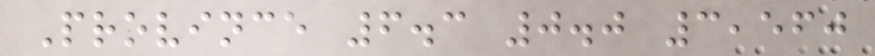Province 6.3 0.0 3,560
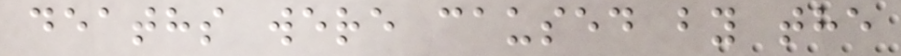deaths were caused by the
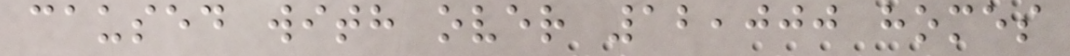caused with over 12,000 homes
